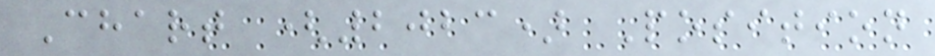Chart (2023) Position
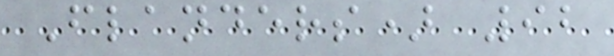Flanders) 92
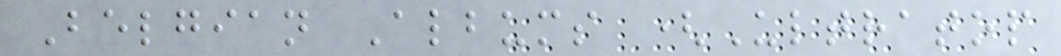Belgian Albums (Ultratop
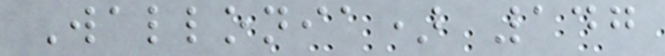Wallonia) 147
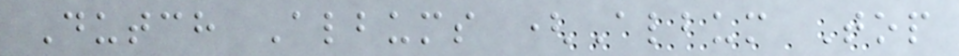Dutch Albums (Album Top
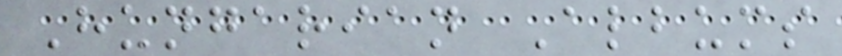Hungarian Albums
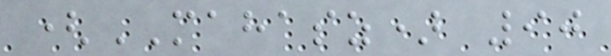(MAHASZ) 90
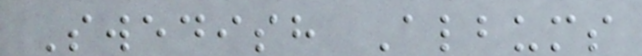Swedish Albums
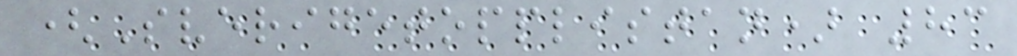(Sverigetopplistan) 83
